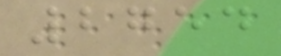2754
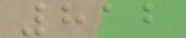812
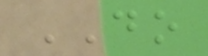DO
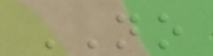NO
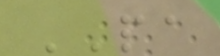PA
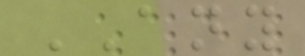ANY
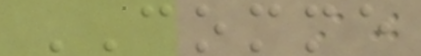COMME
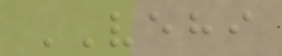VEHI
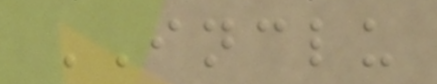INCLU
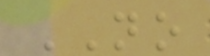NO
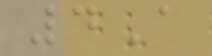4A
